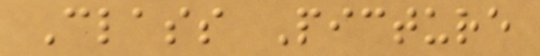Class Picture
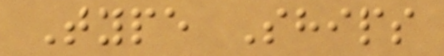Type Ships
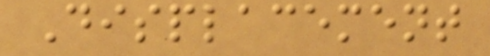Displacement
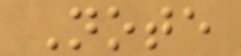Note
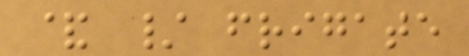& / frigate
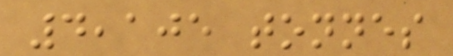4,105 tonnes
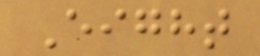Eight
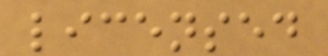licensed
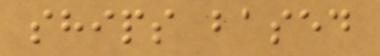ships based
